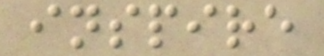inspire
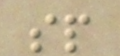sp
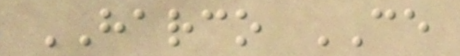HARCO CE
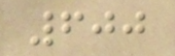600
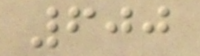600
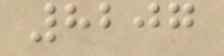8207
